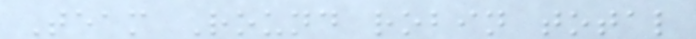Team Round robin total
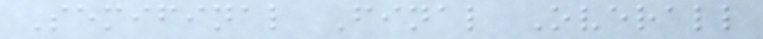Semifinal Final Overall
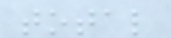total
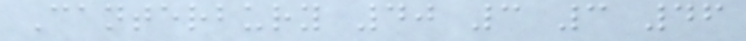Canterbury 40 3 3 46
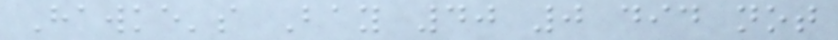Hawke's Bay 40 0 did not
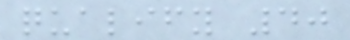qualify 40
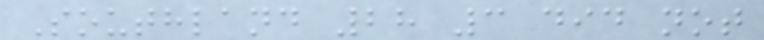Southland 28 3 did not
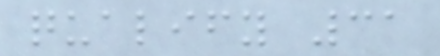qualify 31
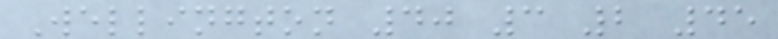Wellington 40 3 2 45
